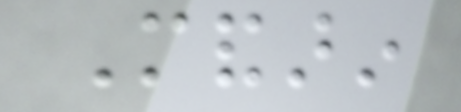Mandarin
